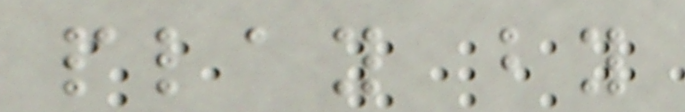play by
